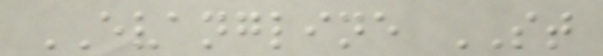EVANGLINE ST
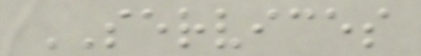SERVICES
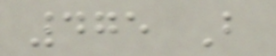475 B
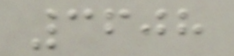3608
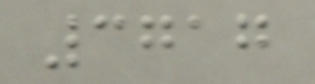3717
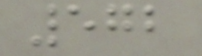572
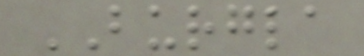BURGLA
